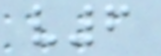v6
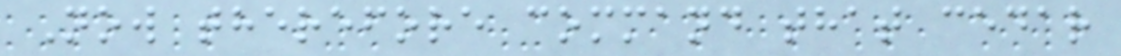Now therefore command that cedar
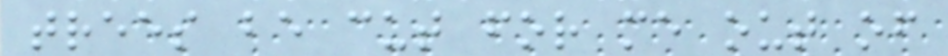trees be cut for me out of
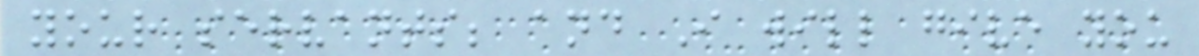your servants; and I will give you
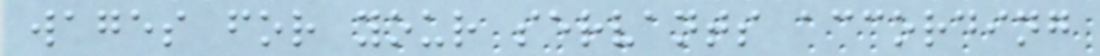wages for your servants according
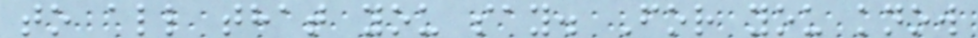to all that you say. For you know
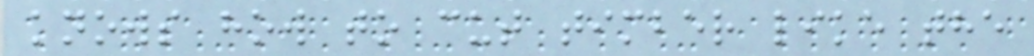knows how to cut timber like the
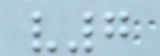v7
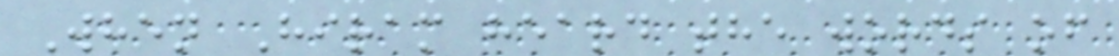When Hiram heard the words of
